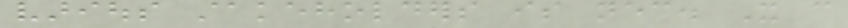various stakeholders is necessary. It can
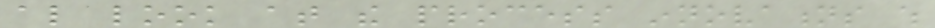also look at the process innovations which
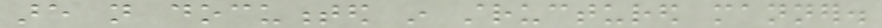are not documented in structured manner.
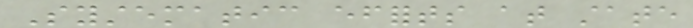Systematic efforts at state
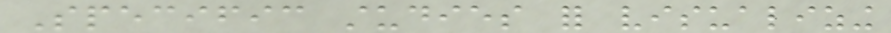Specific studies for visualizing
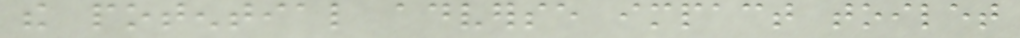the potential adverse impact toilet
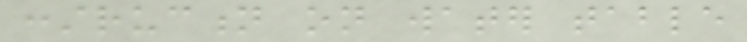construction on water table
